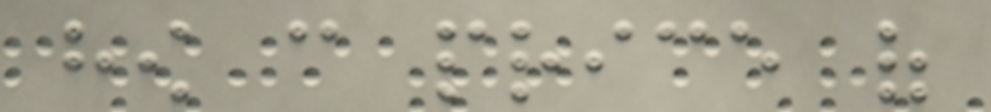how can price of
